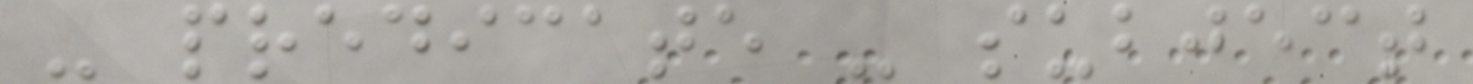- predicate - subject
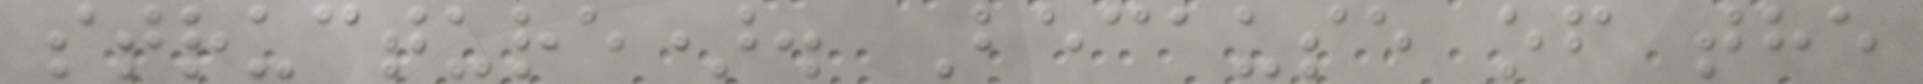structure). Because of the
